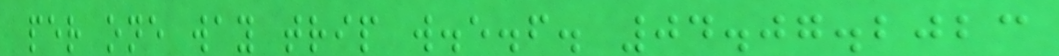per one way trip w.e.f. 04.07.2023
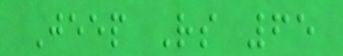Jeep Rs 65
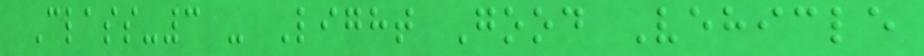Class-3 - Light Good Vehicle
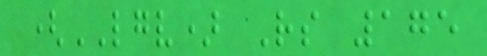(LGV) Rs 175
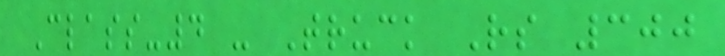Class-4 - Truck Rs 300
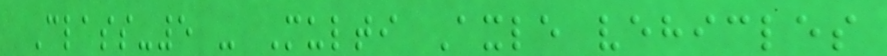Class-5 - Multi Axle vehicles
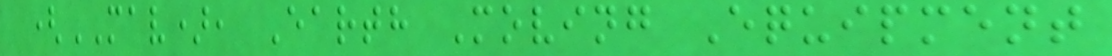(MAV), Earth Moving Equipment
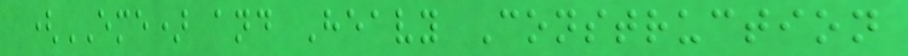(EME) and Heavy Construction
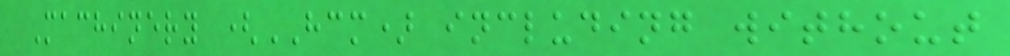Machinery (HCM) including without
